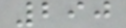290
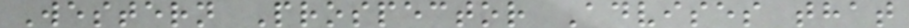Western Prospector Advises that
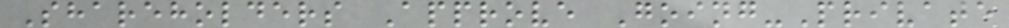Shareholders Approve Going-Private
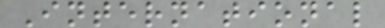International
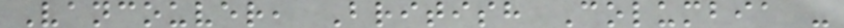Vancouver, British Columbia -
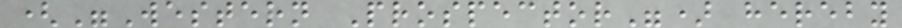("Western Prospector") hereby
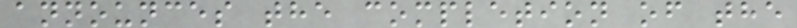announces the completion of the
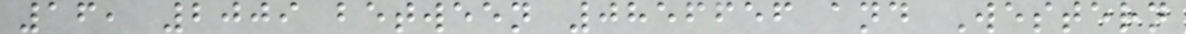16, 2009 between 0856656 and Western
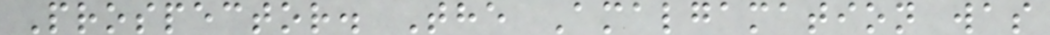Prospector. The Amalgamation was
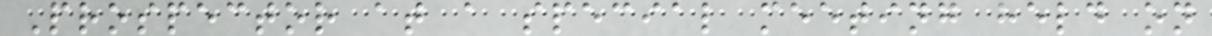Prospector at a special meeting held on
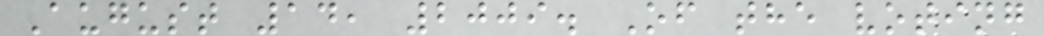August 14, 2009. Of the voting
